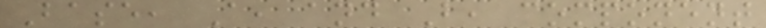Base, A, and B, component
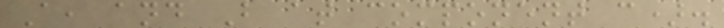A, and B at component c).
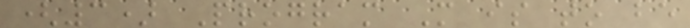(3) Program M is to be
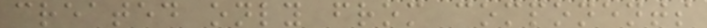created only from components
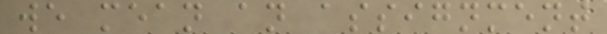we mean an assignment
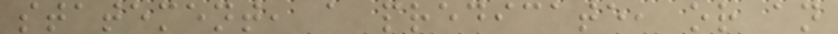statement, a predicate, or an
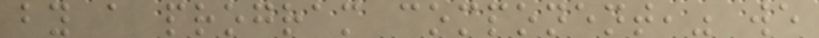by a program component," we
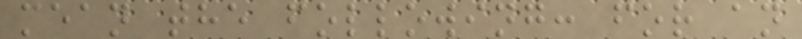mean the following: for an
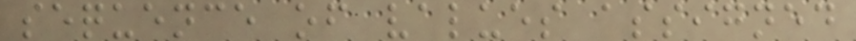sequence of values assigned
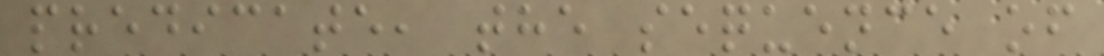predicate, the sequence of
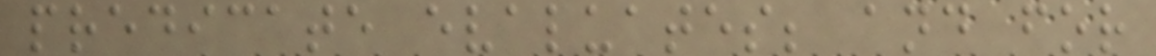predicate evaluates; and for
